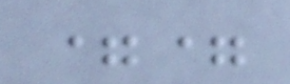==
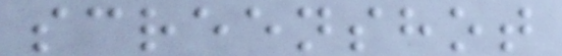screenshot
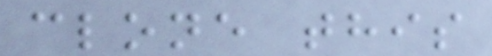clone this
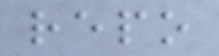repo
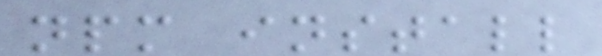npm install
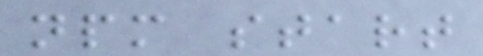npm start
